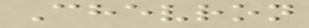Chevron
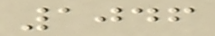1046
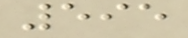595
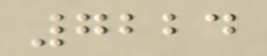7224
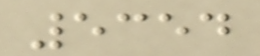5354
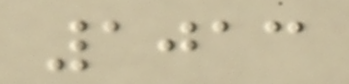1013
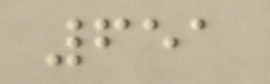651
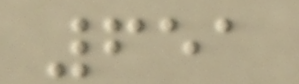651
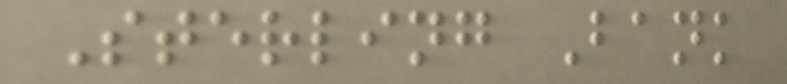Sterling Bank
